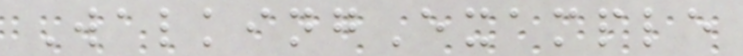WalkingExample
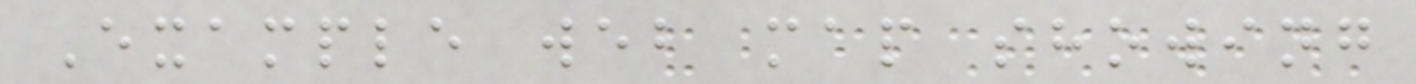Example web map showing
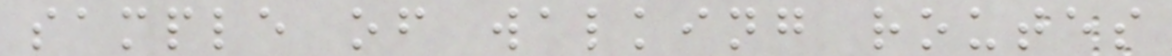sample of walking routes
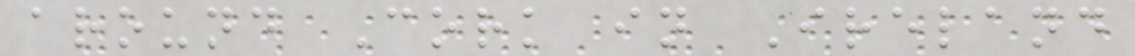around Cork in Ireland
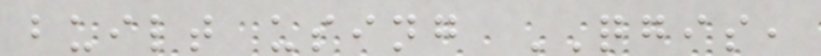built using QGIS,
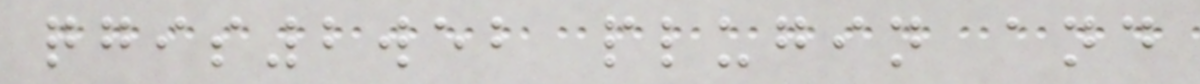qgis2web plugin and
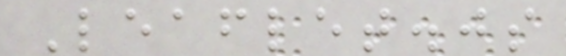Leaflet.js
